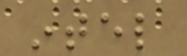intel
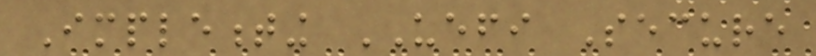Implementing UEFI Secure
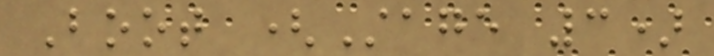Boot (Stage 3)
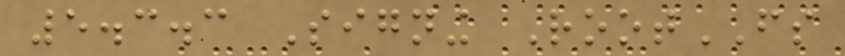5.3.3 Signing RootFS
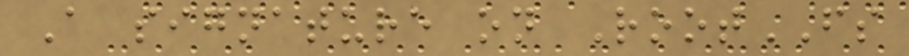A signature on RootFS
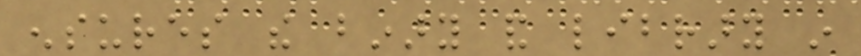ensures the binary and library in
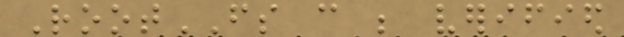RootFS can be verified
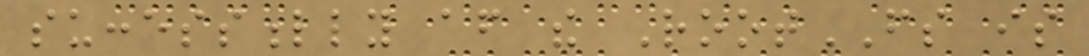successfully after the RootFS is
